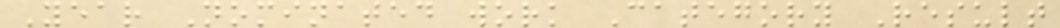Year Nominated work Category Result
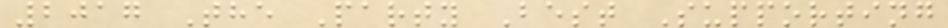2017 The Party Best Supporting
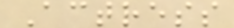Actress
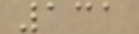131
